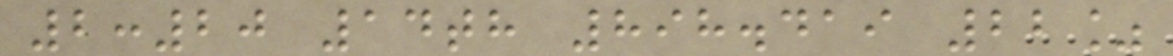2:20 14th 898.419 22%
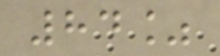84%
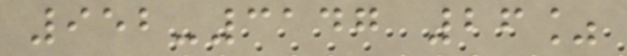952-3147 26%
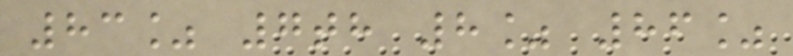83% 7th 8% 86%
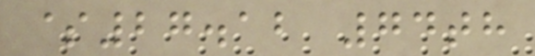$27.12 74th
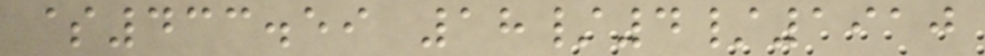$433.59 18/4/1910
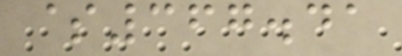$367.41
